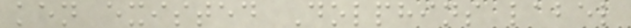ken existed Dolphins label
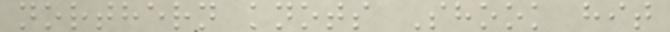northern knots Shook hit
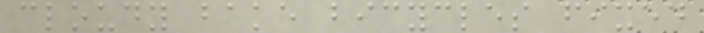cloudy bake bicycles fixed
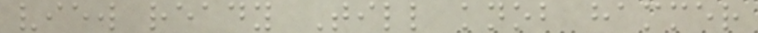view ready Till knob hammer
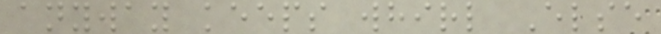anyway keeps whirl Else
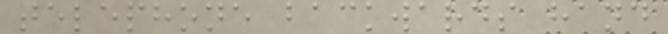telephone backwards hand
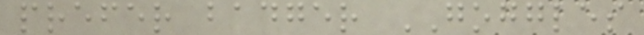prefer badger GOGGLES
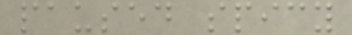paused spicy
